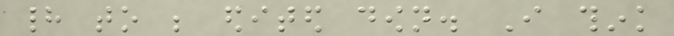had to be edited down. I think
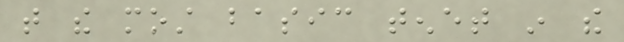that the most basic tenet in the
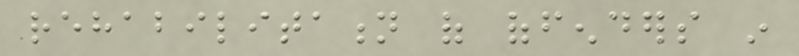rehabilitation of offenders in
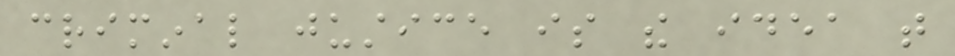criminal justice is the idea that
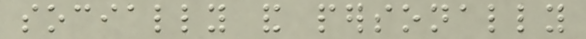socially and personally
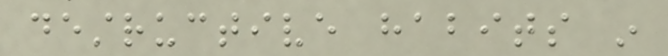destructive habits in
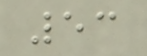53
